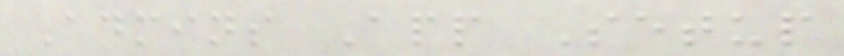Admins App Setup
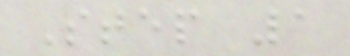Step 1
